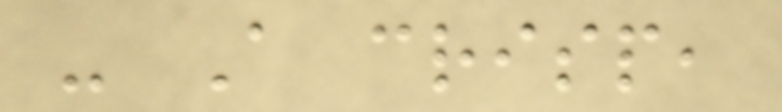- A crisp,
